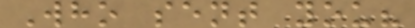Who sent you?
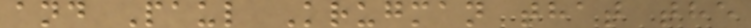and Paul Krugman that the
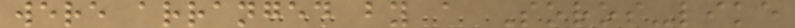were arranged by a Soros-like
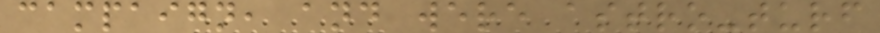campaign, and were astro-turf
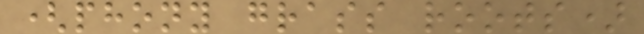(phony grass roots)
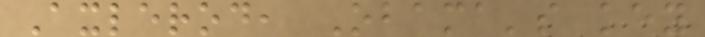Axlerod, Obama's key
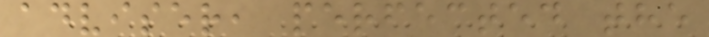adviser, perfected the
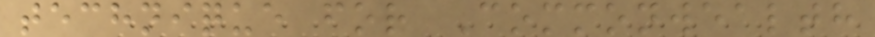technique for Commonwealth
